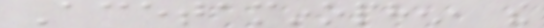Acetaminophen, the
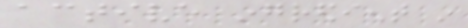active ingredient in
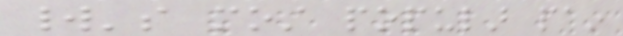world's most popular pain
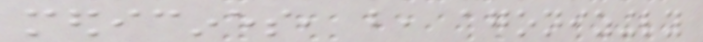medicines, but, agonizingly
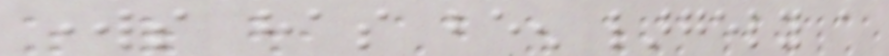works has been largely a
